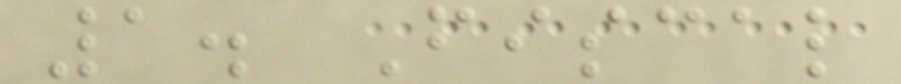1. Fiscal
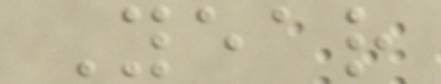Year
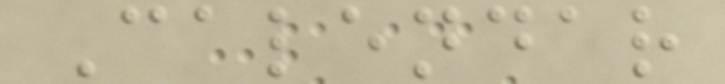Calendar
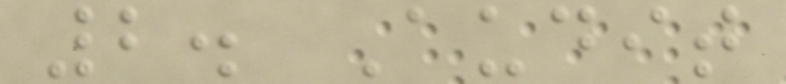2. Audit
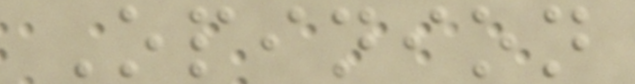Opinion
